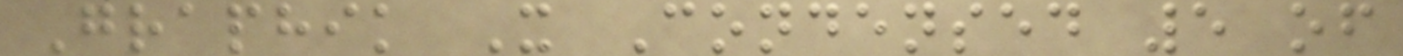Graphik X Condensed 5 of
